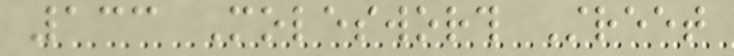133 Molesworth Street
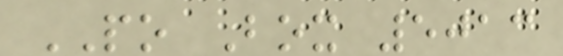PO Box 5013
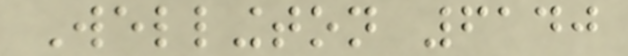Wellington 6140
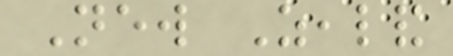New Zealand
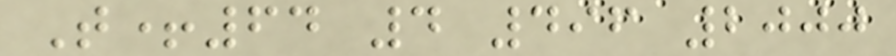T+64 4 496 2000
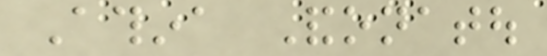Athina Andonatou
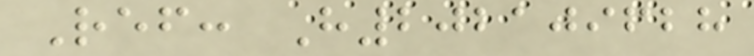Ref: H202109628
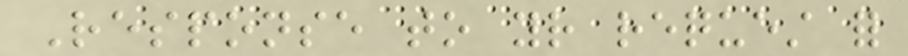Response to your request for
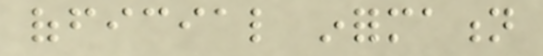official information
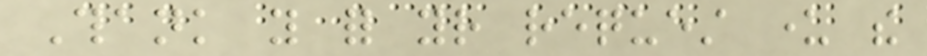Thank you for your request under the
